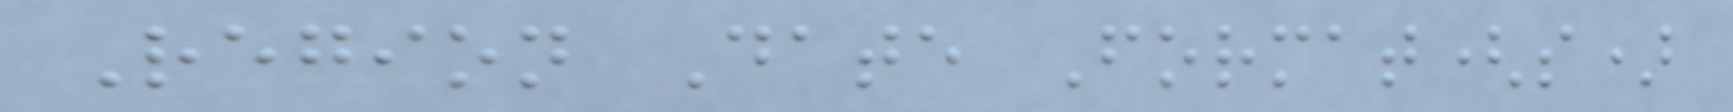Region Date Format(s)
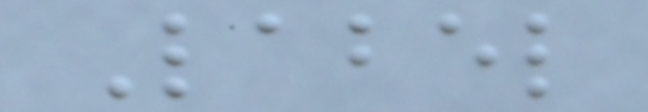Label
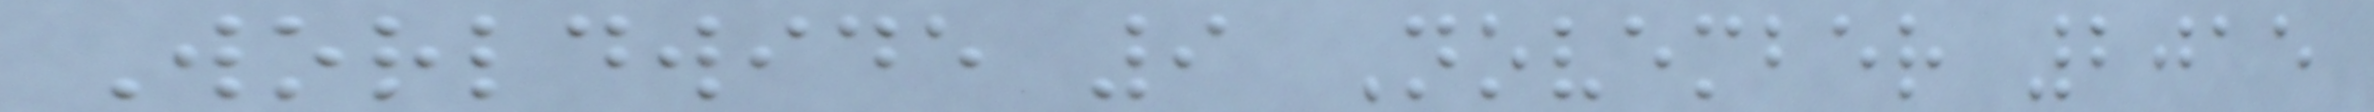Worldwide 9 November 2015
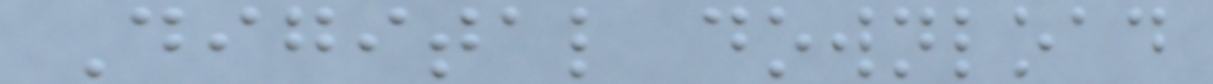Digital download
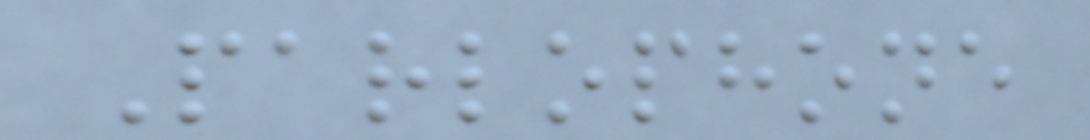Parlophone
